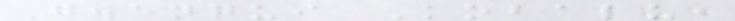Gwenqui Kobalu,
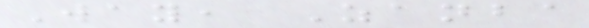Way, Zanba
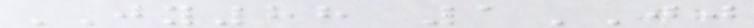JY88 1JJ
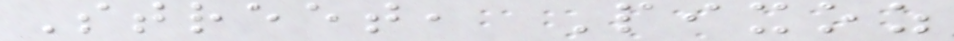Street, Pixoz
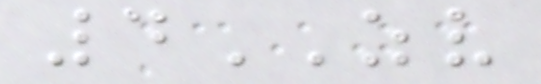4ZV
